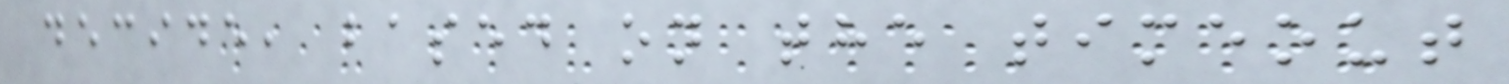decide, based on the timeout
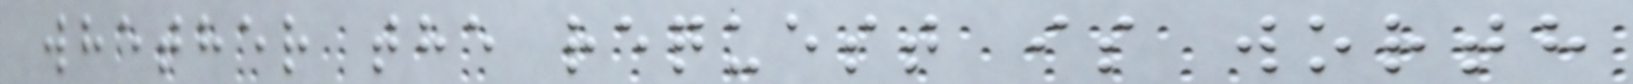whether the request is worth
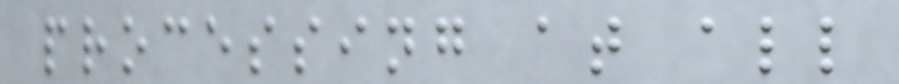processing at all
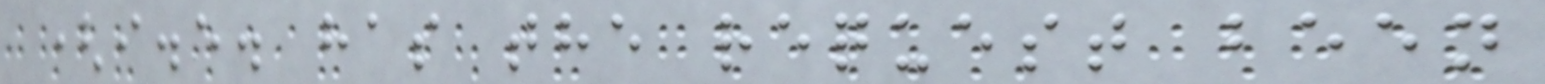(i.e. has the request been
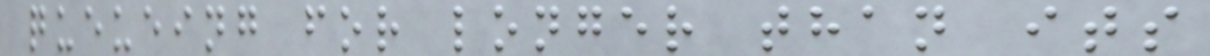queueing for longer than its
